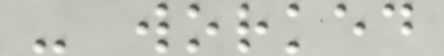- worked
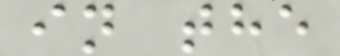in the
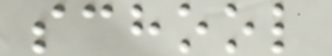school
